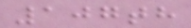107th
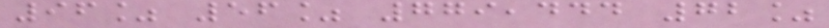96% 56% 779,444 72%
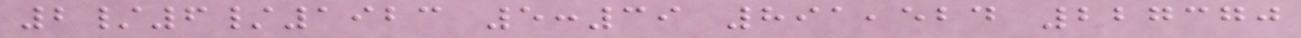2/6/1923 5:39 891,524 227370
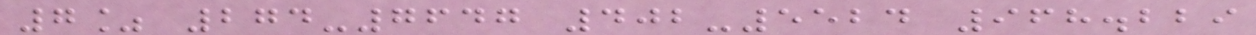7% 274-7647 402-5524 968.229
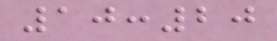10:20
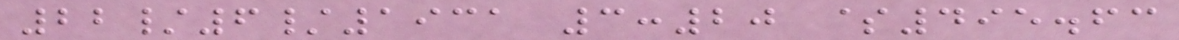22/6/1931 3:20 $495.63
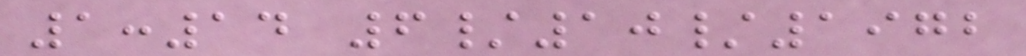1:14 6/10/1972
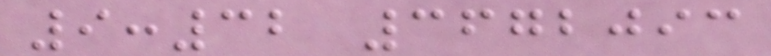9:32 3672093
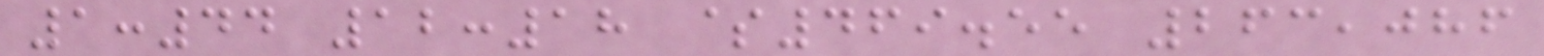1:44 12:18 $469.55 263,086
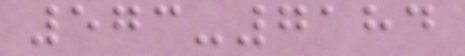573-7184
